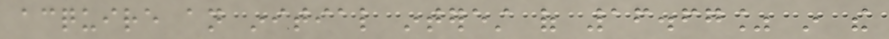acquire an initial interest of 16.67% in the
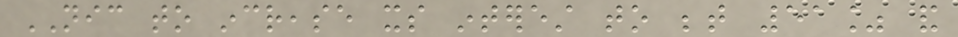NIC to increase its interest to between 51% and
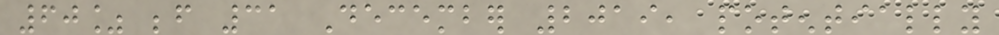60% before 31 December 2019, potentially
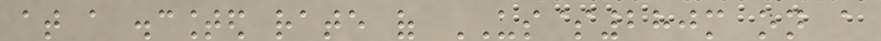at a discounted rate of US$280m on a
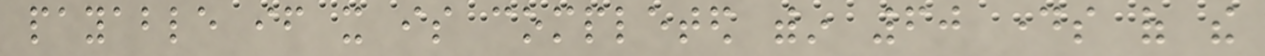payable if it is completed within 60 days of the
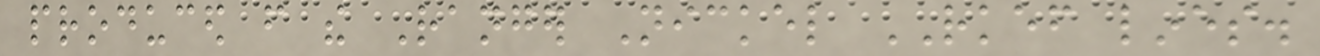produced from the Ranger Nickel RKEF lines.
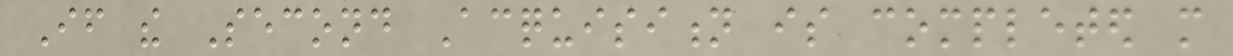If the Second Acquisition is completed more
